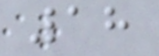18
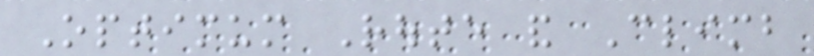Optimum Route and Climb
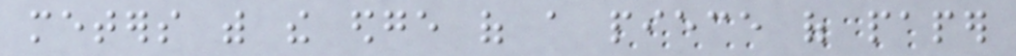meters with the edge of a piece of paper
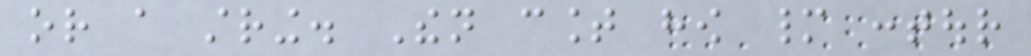or a string. Then count how many contour
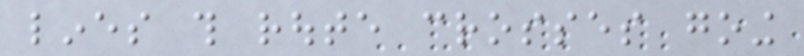lines this route crosses going
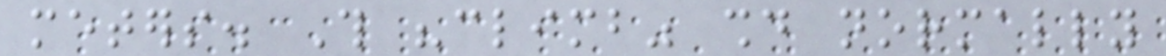meters. This "climb" should normally
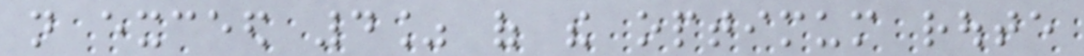not exceed 4% of the optimum route
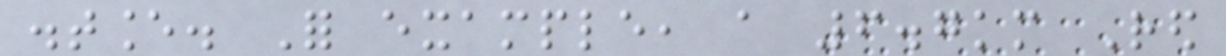distance. For example, a 6.7km Red
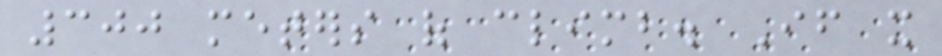300 meters of climb. If it
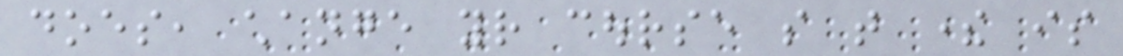does, change your course so that there is
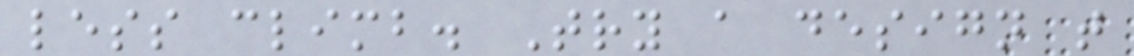less climb. Try a design that
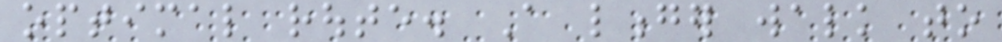optimal route. A longer walk to
